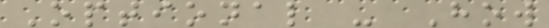Optional - How
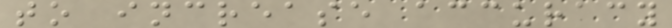to increase accuracy
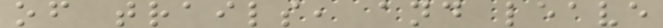of trails, and leave
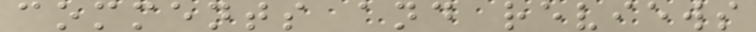comments and reviews
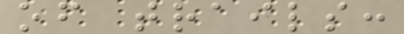of trails:
